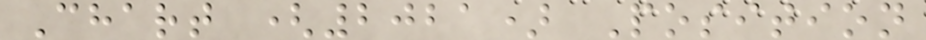Chart (2021) Position
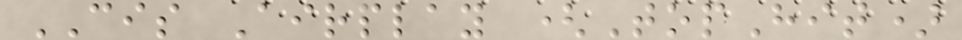CIS Airplay (TopHit)
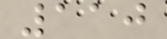110
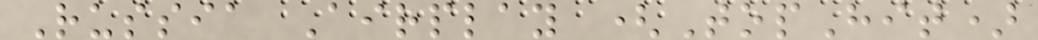Russia Airplay (TopHit)
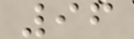96
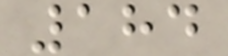184
